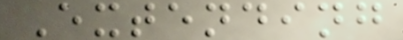Extending
